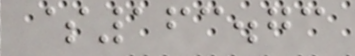$163.73
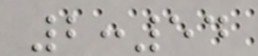2:54
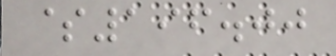$196.00
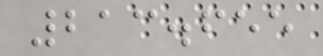213.655
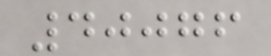40076
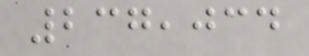237,034
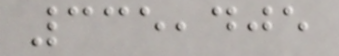335,405
